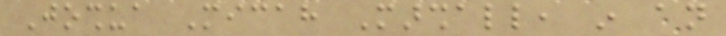Joshua Micah Marshall, in an
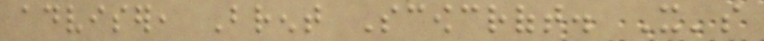adviser, Brent Scowcroft. It's
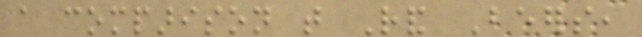a comparison that Rand Beers,
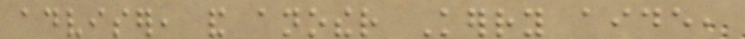adviser, and another Kerry aide,
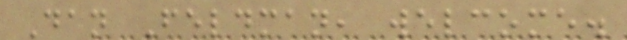Dan Feldman, welcome.
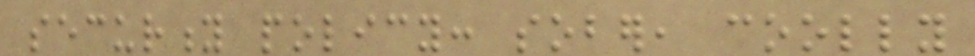security policy: sober, coolly
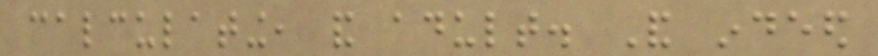calculating, and adult. And indeed
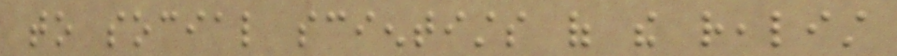to social scientists of the realist
